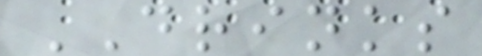DRINKS
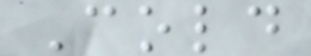Cold
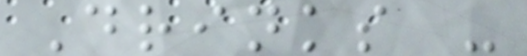Drinks -
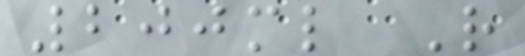200ml R
